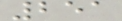251
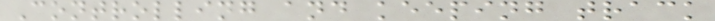Controlling and keeping track
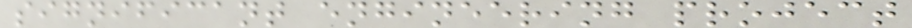significant engineering project
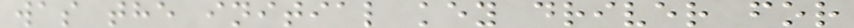was the initial key driver for
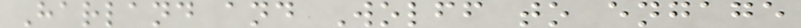Harland and Wolff to engage
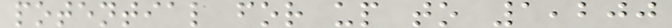potential for up to 1,200
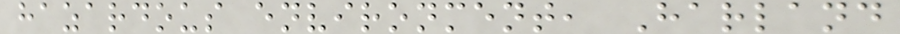hazardous environment, Harland
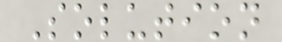Solution
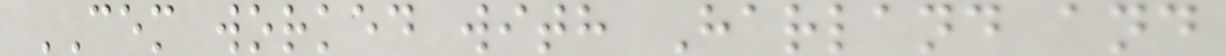CEM worked with Harland and
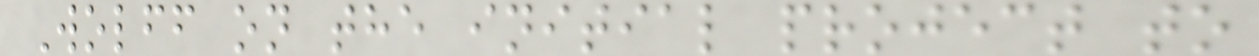Wolff on the initial project to
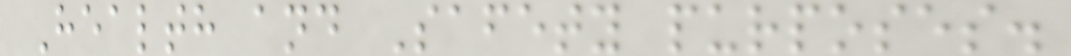Health and Safety purposes.
